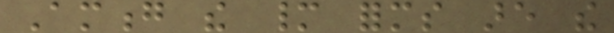Among the many forms are the
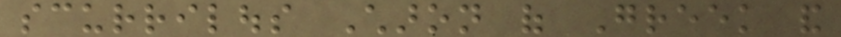scurrilous Charon of Greek and
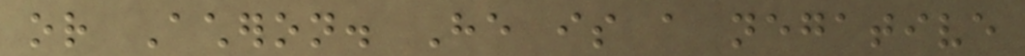or Acheron. He is a negative
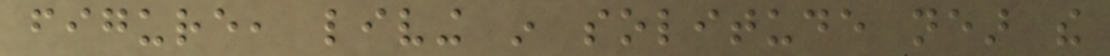figure, living in solitude near the
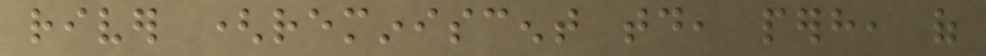river (reminiscent today, perhaps, of
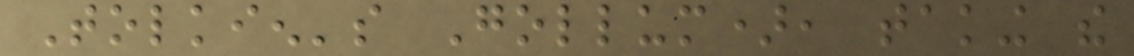Tolkien's Gollum), taking the
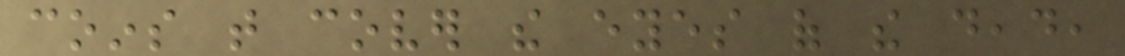coins that cover the eyes of the dead,
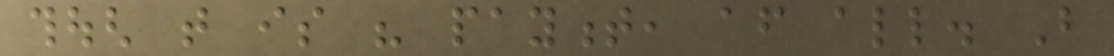though that is his payment, after all. But
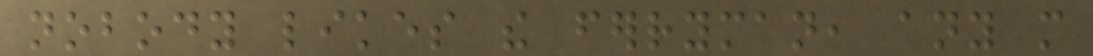nobody likes the ferryman, any more
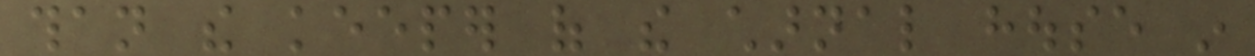than the keeper of the charnal house in
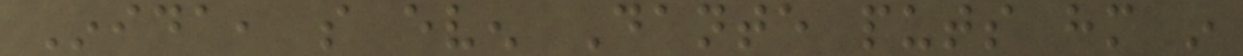Inida, so even Dante puts him in
